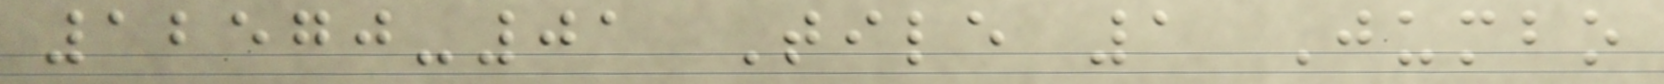12570-01 Tile 1 Jumbo
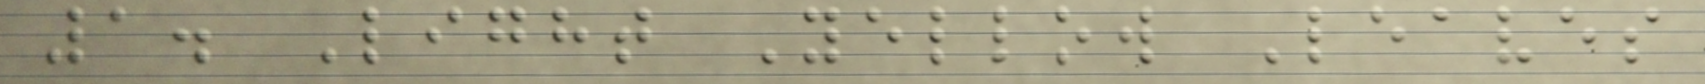1. Light Yellow Leaves
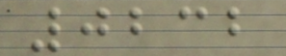0232
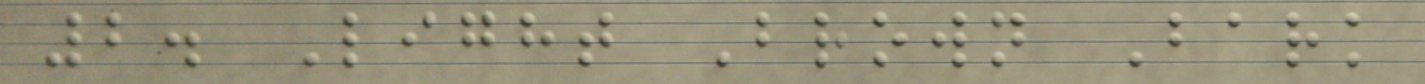2. Light Brown Bark
